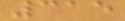315
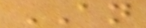AN
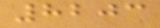8203
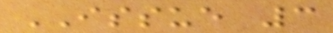ISSUE 3
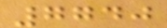7740
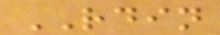RDIN
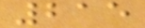215
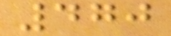470
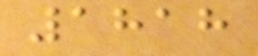1818
